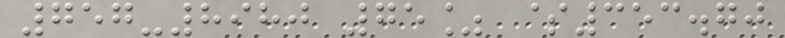757-8980 75% $353.70
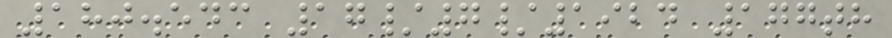180.543 17/7/1924 177th
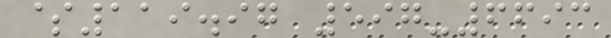$119.97 597-6693
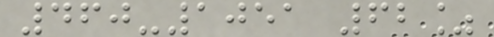460-1051 62%
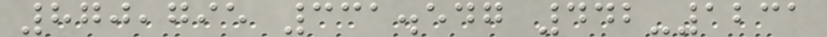870,795 331.547 442-1231
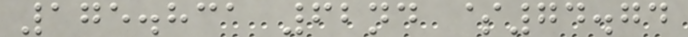175.831 62nd $74.74
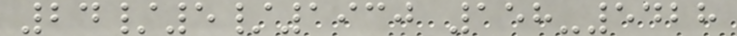24/5/1930 158-5428
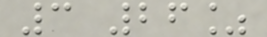3 26%
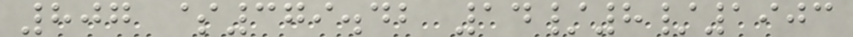807 $379.42 14/8/1903
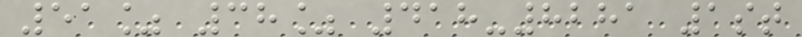51% 38% 418-8281 1st
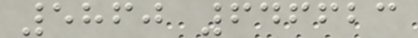5860 646623
